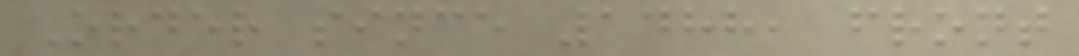Order since 1488, front
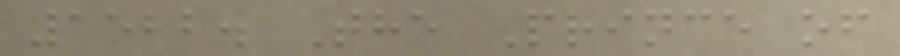1522. The Prince of
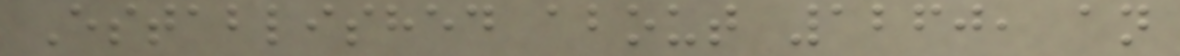Established about 1260, an
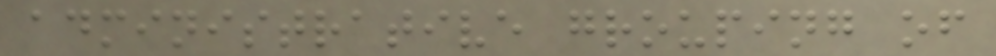administrative grouping of
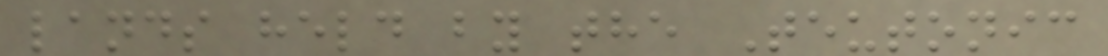lands held by the Teutonic
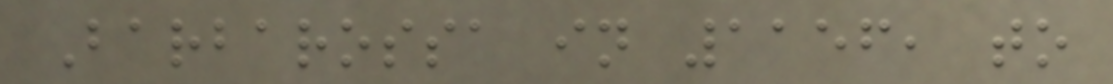Barbarossa in 1156, to
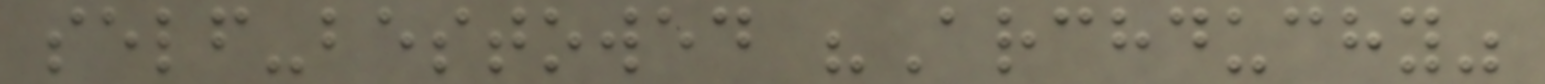self-bestowed "Archduchy"
